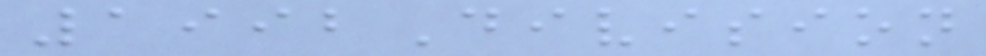1992Division
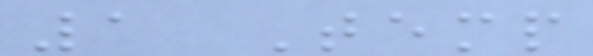1 Temp
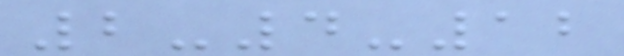2-4-12
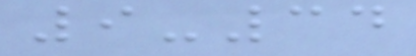9-34
